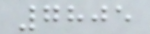7805
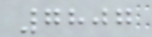7807
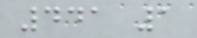441 1
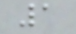1
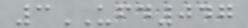3UFD047
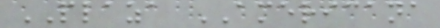PLAZA AMERICANA
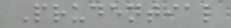Prudential
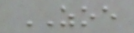ZOE
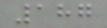187
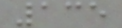135
